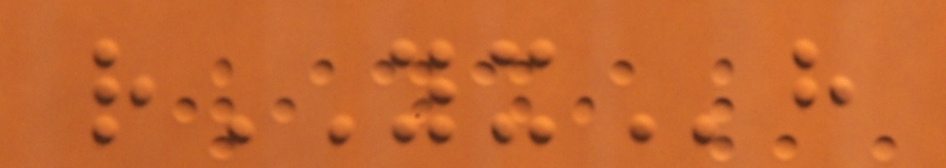rYXh
